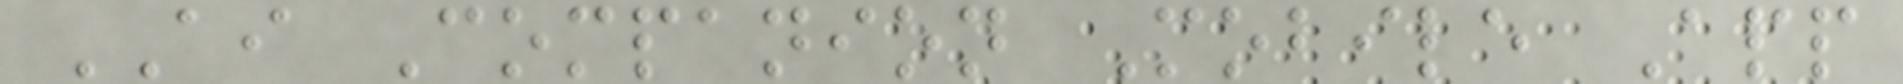AI Companion Mobile App
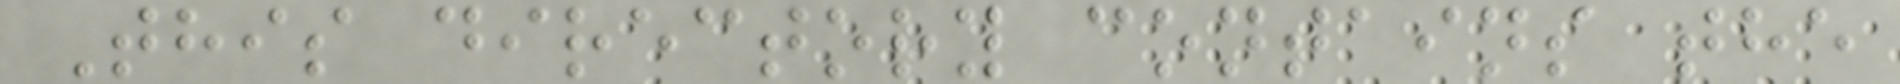This directory contains the
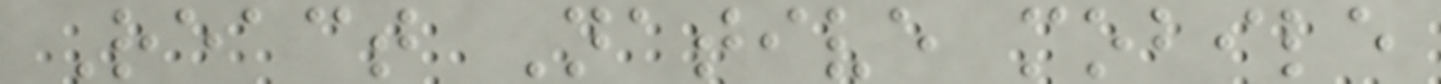React Native mobile
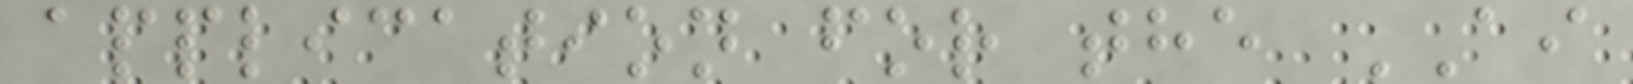application for the AI
